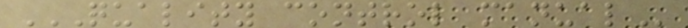QUALITY CONTROL MANUAL
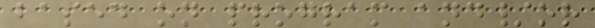based on program and/or
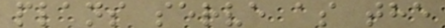plans serve as the
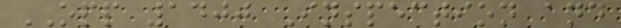OPP 1400 Inspection and
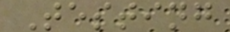Testing
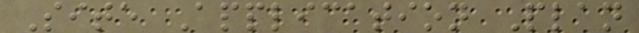Site Application Plan
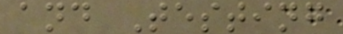and Testing
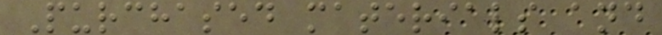Purchased materials and
